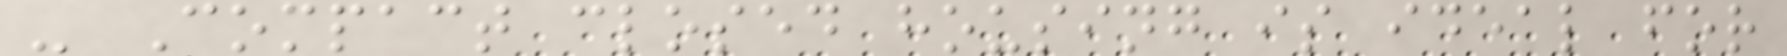- Compact closed housing is ideal for
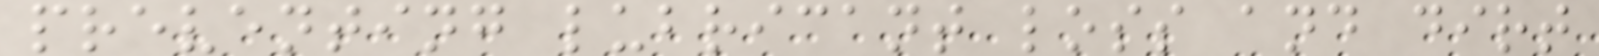preventing lubricant loss and dirt
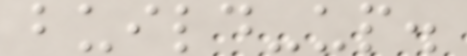build-up.
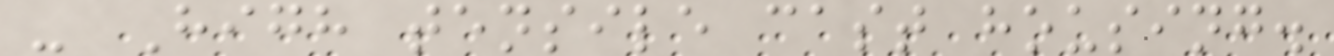- High tensile cast housing.
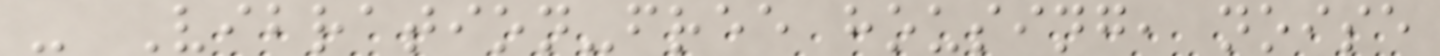- Vibration-free housing, noise
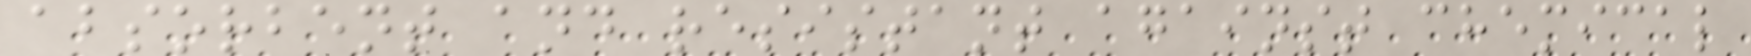absorbent and resistant against chemical
